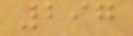297
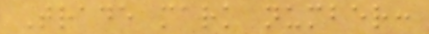Trade mark number:
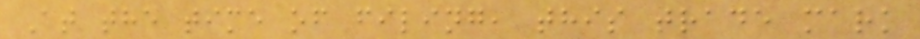At the time of filing, this trade mark
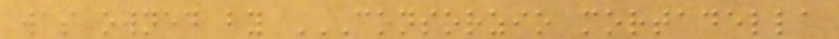was owned by CONSORZIO MORTADELLA
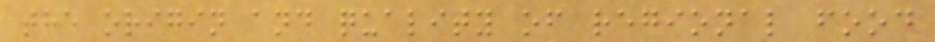the origin and quality of regional food
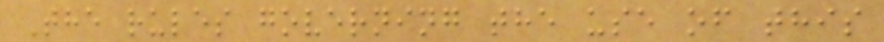The rules governing the use of this
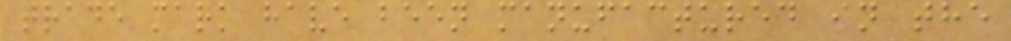trade mark have been manufactured in the
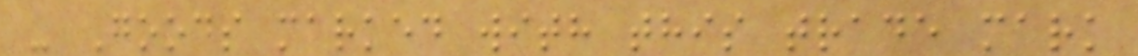- Goods marked with this trade mark
